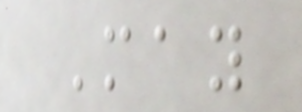May
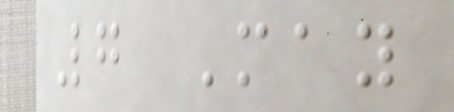7 May
